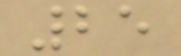25
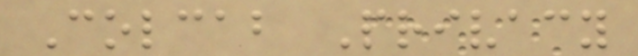Colcab Privacy
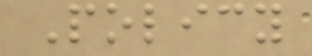Policy
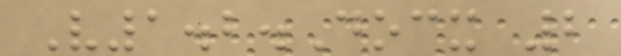V1.2.Docx 2
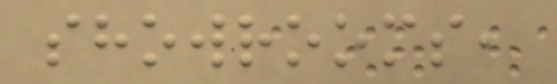showrooms,
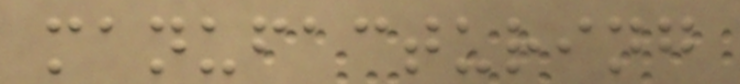manufacturing
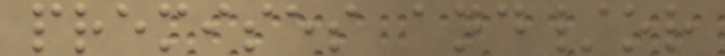premises and/or
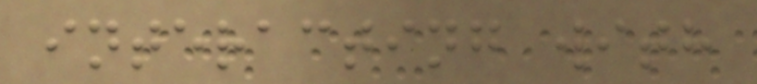interacting with
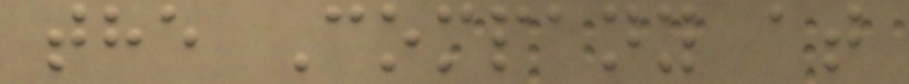the Company at
